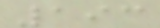193
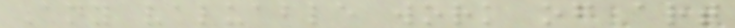Any valuable work of art
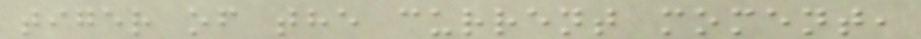tiger of the current moment,
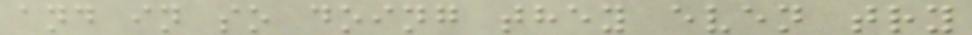and in so doing they even try
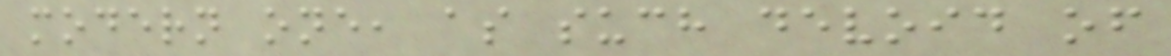modern one, as such devoid of
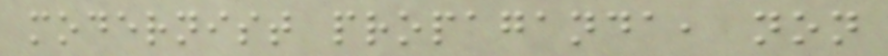modernist propaganda, non
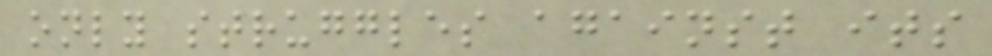only struggles against its
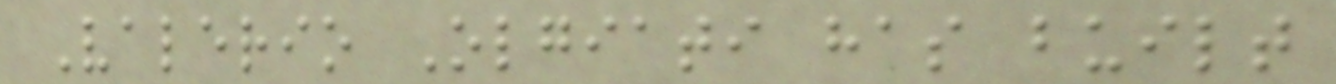Valerio Olgiati has built
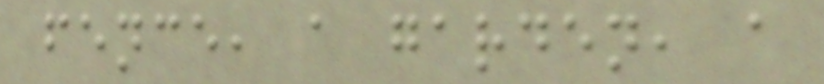fence, a garden, a
